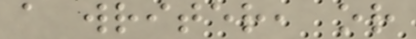a writer, or
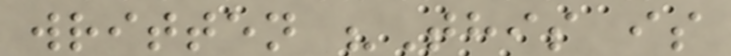written "This is
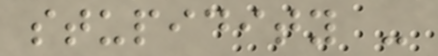stupidity -
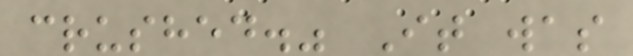crushed." It was
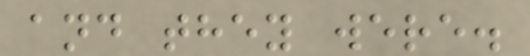and they were.
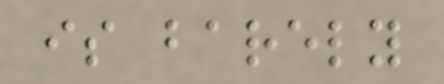is barely
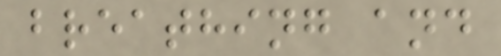breathing and
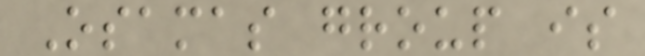Osamas group is
